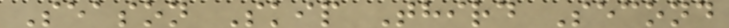Season Skip Third Second
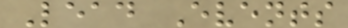Lead Events
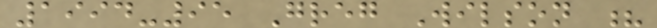1994-95 Greg Wilson ?
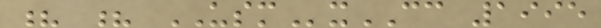? ? USMxCC 1995
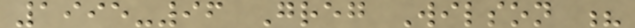1995-96 Greg Wilson ?
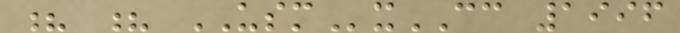? ? USMxCC 1996
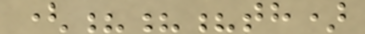(???th)
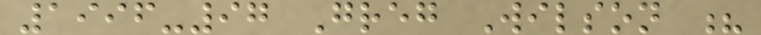1996-97 Greg Wilson ?
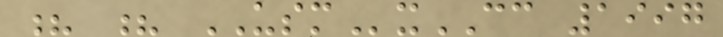? ? USMxCC 1997
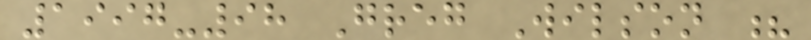1997-98 Greg Wilson ?
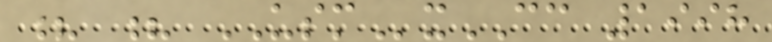? ? USMxCC 1998
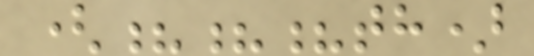(???th)
